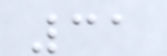31
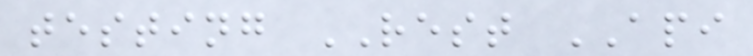testing REST API
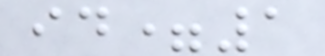id=1
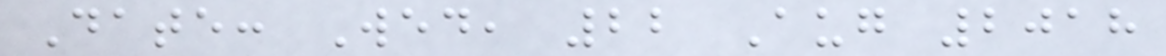Date: Wed, 22 Aug 2018
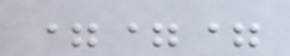===
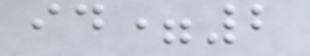id=2
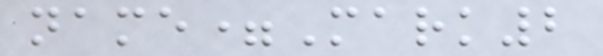name=Mark2
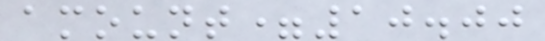amount=10.00
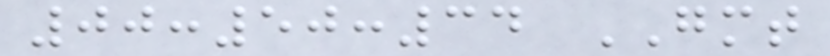00:50:34 GMT
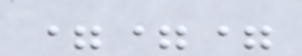===
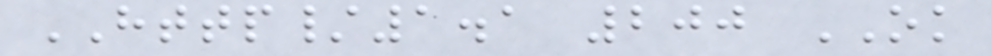HTTP/1.1 200 OK
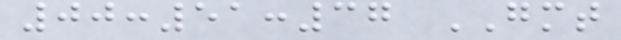00:51:37 GMT
